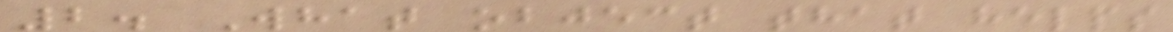2. What object that helps
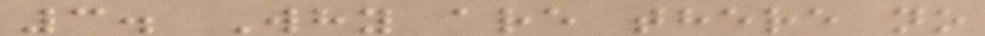3. Why are there no
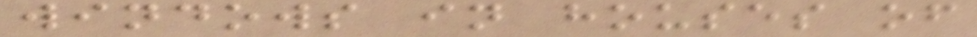windows in houses of
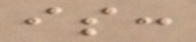is:
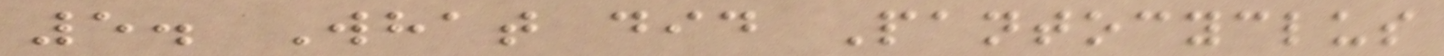5. What did Pantocyclus
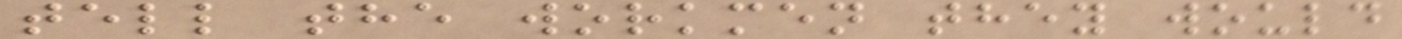tell the workmen they would
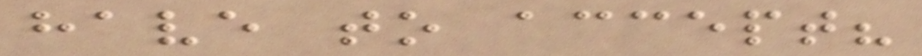have to accept?
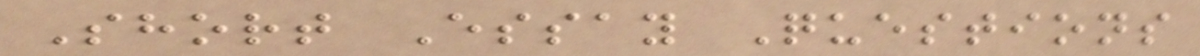Short Essay Questions
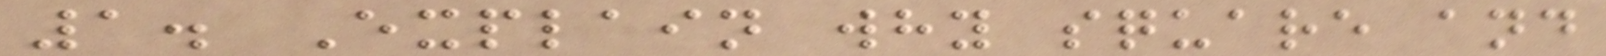1. Explain why square and
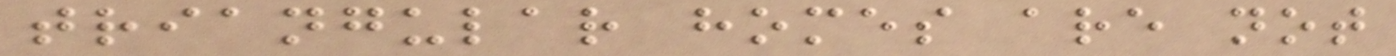triangular homes are not
